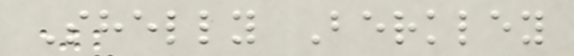Shelly Berkley
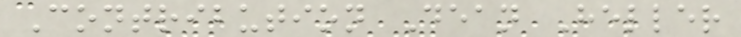Contribution Dean Heller
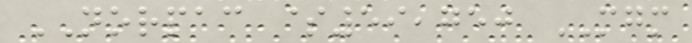NORPAC $59,750 MGM
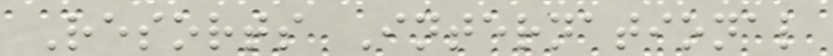Resorts International
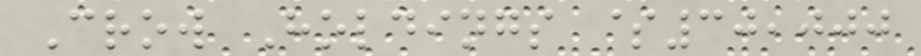Crow Holdings $30,000
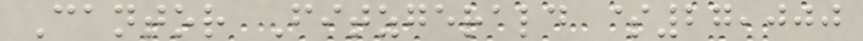Cantor Fitzgerald $27,000
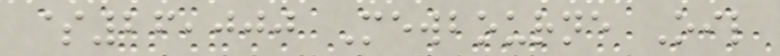$26,000 Mewbourne Oil
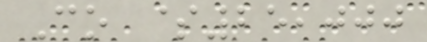Co $25,000
